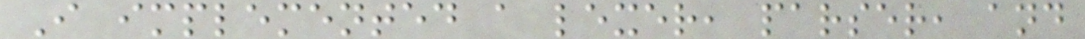I implemented a lexer, parser, and
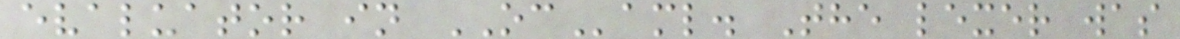evaluator in OCaml. The lexer was
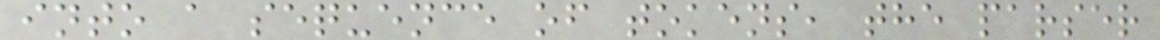into a sequence of tokens, the parser
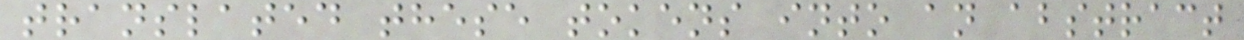translated these tokens into an abstract
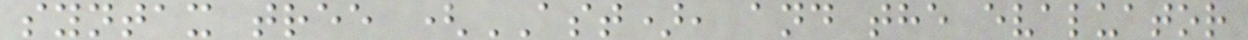syntax tree (AST), and the evaluator
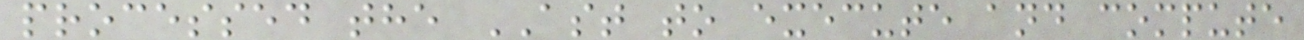processed the AST to execute and compute
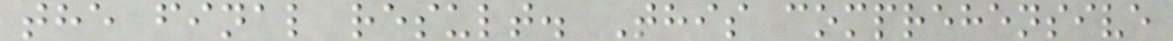the final result. This comprehensive
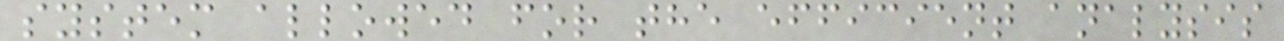system allowed for the efficient analysis
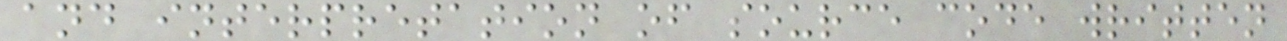and interpretation of source code written
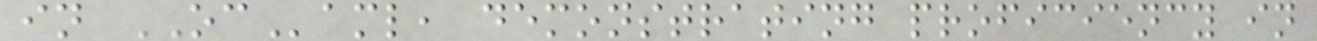in OCaml, demonstrating proficiency in
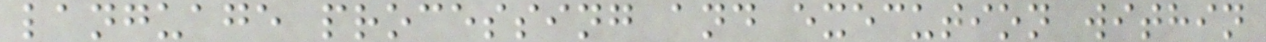language processing and execution within
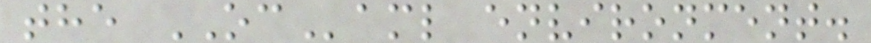the OCaml environment.
